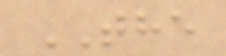THE
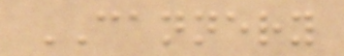CANNERY
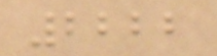2222
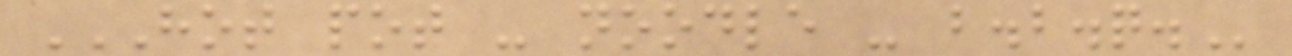HOT POT - NOODLE - B.B.Q.
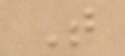T
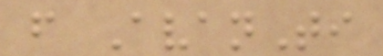f AvanTi
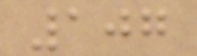107
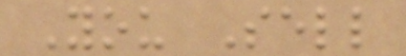You Sell
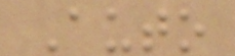Auto
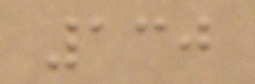130
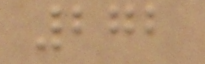272
